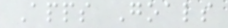Apps Goals
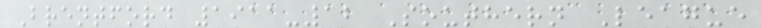Brentford 1911-12 Southern League
